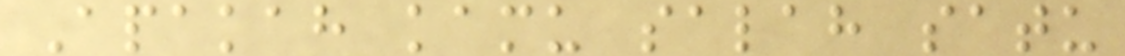Apakah kamu salah satu
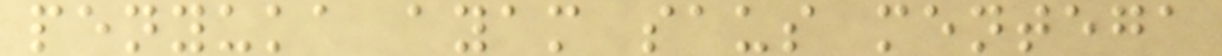penyuka ayam saus mentega
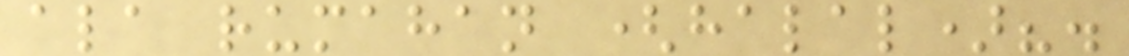ala rumahan (halal)?.
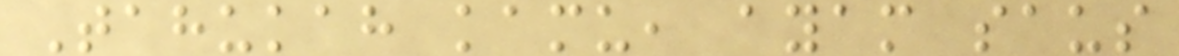Tahukah kamu, ayam saus
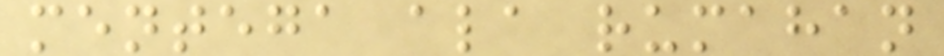mentega ala rumahan
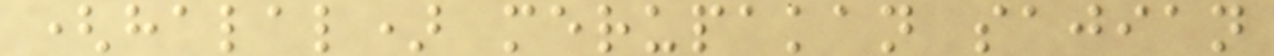(halal) merupakan sajian
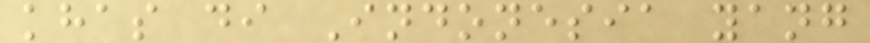khas di Indonesia yang
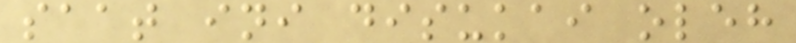saat ini disukai oleh
